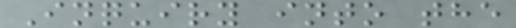Inquiry into the
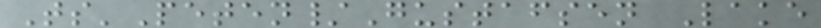Ts'Peten/Gustafsen Lake
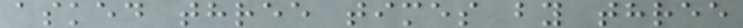asked three times by three
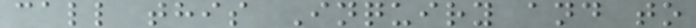call this Inquiry and to
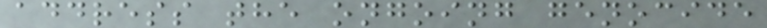address the ongoing genocide
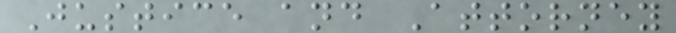Justice and Attorney
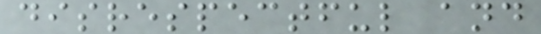disrespectful and
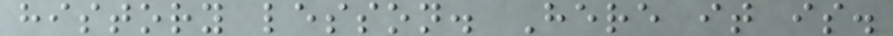history lesson. Here it is.
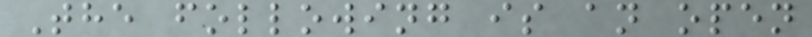The following is an open
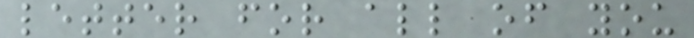letter for all of you
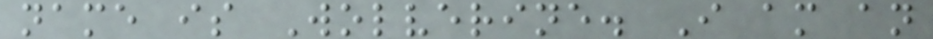name is Wolverine. I am an
